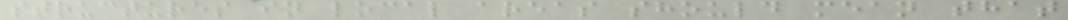structures in local areas should mean that
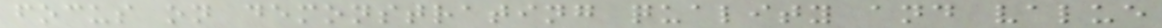focus on demonstrating quality and value
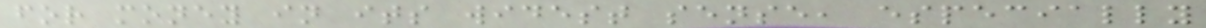for money in its widest sense, especially
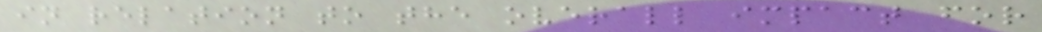in relation to the overall impact for
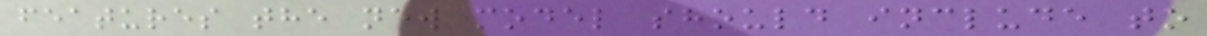features the new model should include to
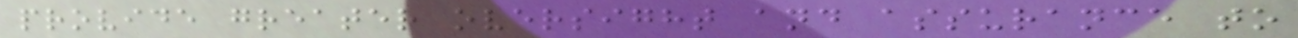provide greater oversight and assurance to
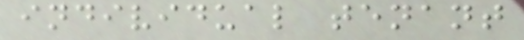individual tenant
